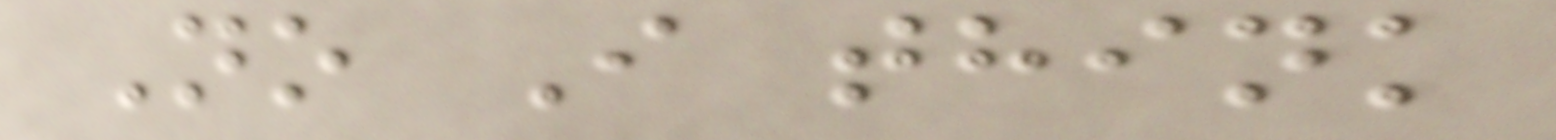No I think
